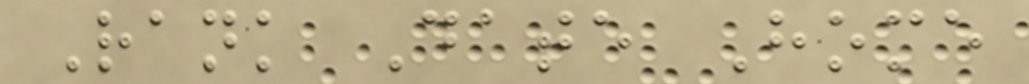Rank Date Home
